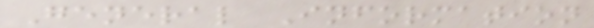General Information
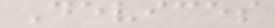Devices
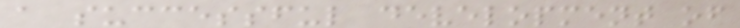a successful development of
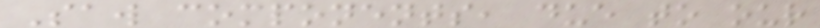Saw components, due to our
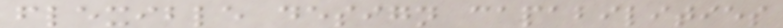flexible design capabilities
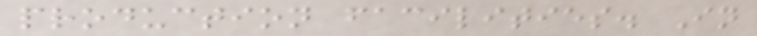production facilities. In
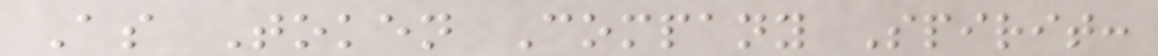As Token Company Spirit:
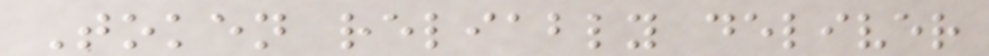Token reliably deliver
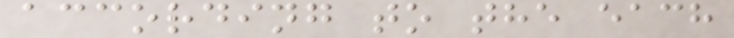according to the each
